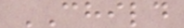CHILD
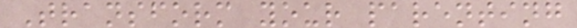Transform your parenting
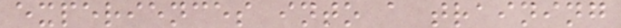experiences into a training
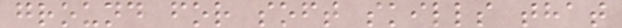ground for soft skills that
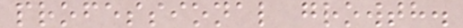professional growth.
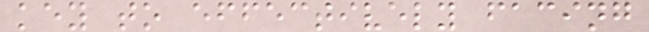key to effectively facing
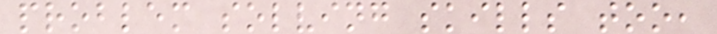problem solving skills too,
